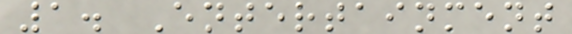1. Entertainment
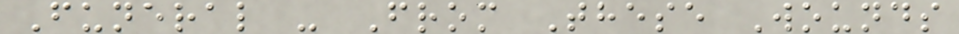Funeral - From These Wounds
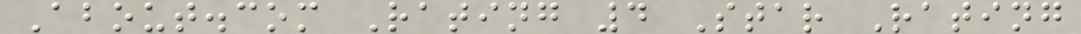About.com Rating 4 Star Rating
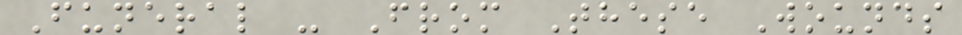Funeral - From These Wounds
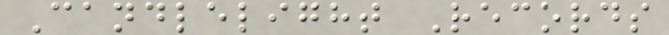Candlelight Records
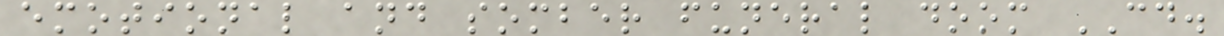emotional and somber funeral doom CD.
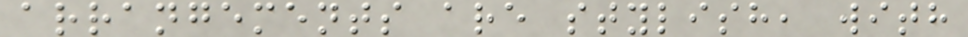arrangements are stylish, with
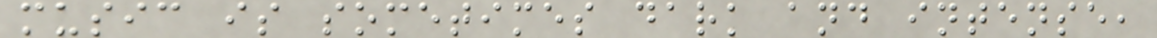music is sometimes dark and intense,
